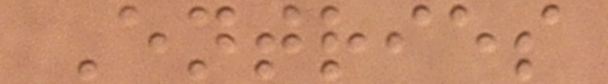Entries
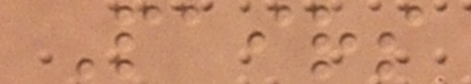Pairs
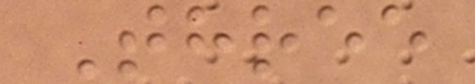Three
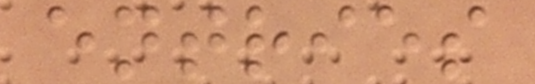entries
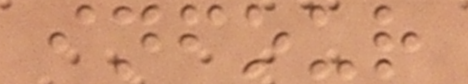infour
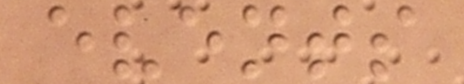events
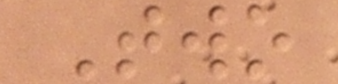Two
